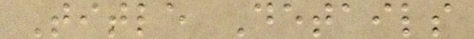Title Details
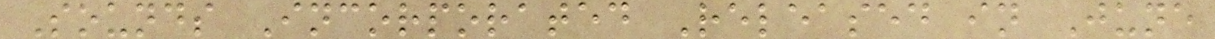Sounds Incorporated Released in June
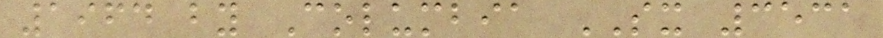1964 by Columbia SX 3531
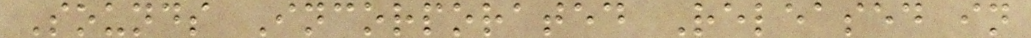Sounds Incorporated Released in
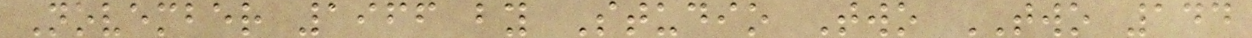November 1966 by Studio Two TWO 144
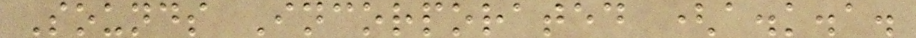Sounds Incorporated (a.k.a.
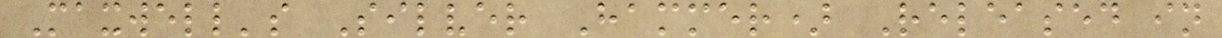Maxwell's Silver Hammer) Released in
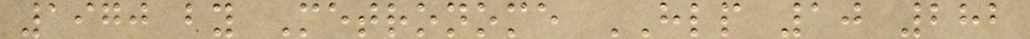1970 by Metronome HLP 10 282
